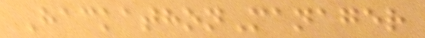HackathonManager
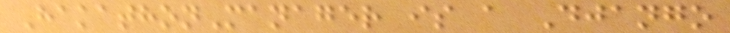HakathonManager is a Django
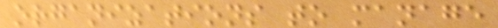organizations to manage
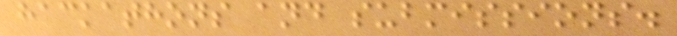hackathons and submissions.
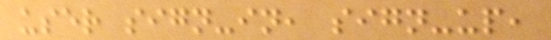user sign-in, sign-up,
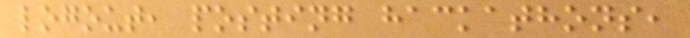logout, posting hackathons,
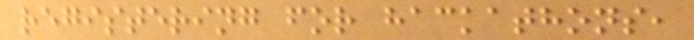registering for hackathons,
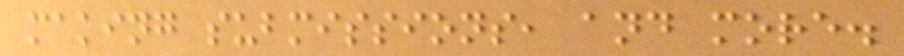making submissions, and more.
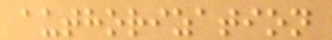authorization
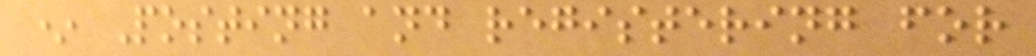* Posting and registering for
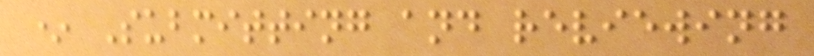* Submitting and reviewing
